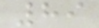89
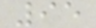95
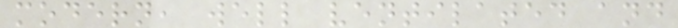modern, well ventilated and
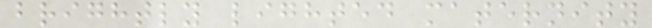brightly lighted maternity
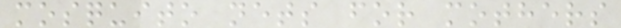mosquito nets for mothers
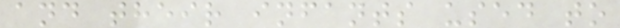and their infants used to
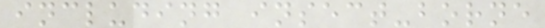including insect-borne
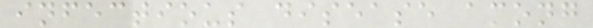infectious disease among
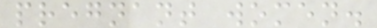pregnant women.
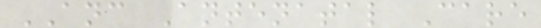ANC Antenatal Care
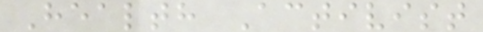Health Activist
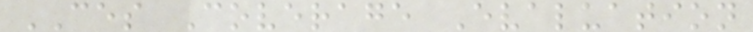CES Coverage Evaluation
